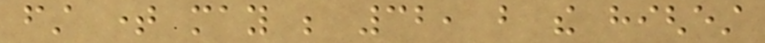first time may be 32, but the highest
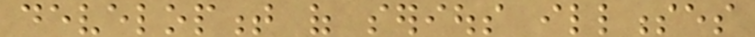development of serious illnesses
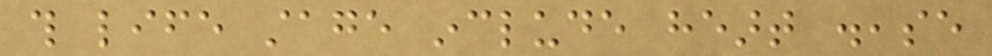this life stage include heart disease
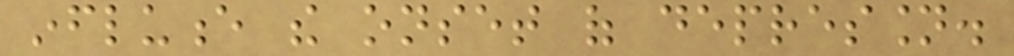influence the onset of depression.
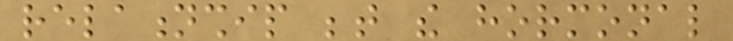relationship between the hormonal
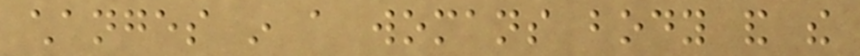changes in a womans body and the
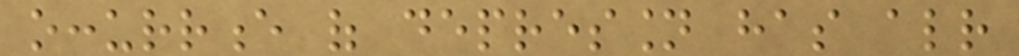occurrence of depression has already
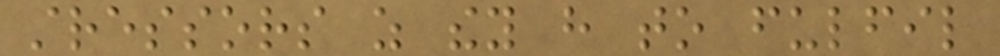stressors as they have to fulfil
